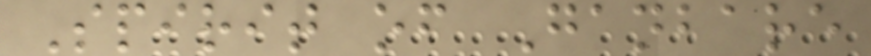Spirit of Ganbare
